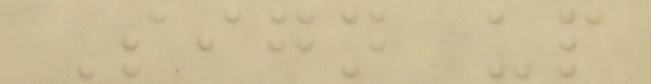Sign up
